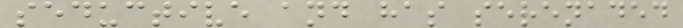seductive and has serenaded
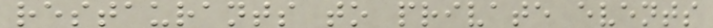restaurants to private events
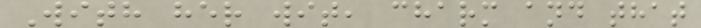With her wit, charm and that
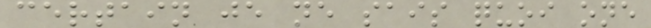certain je ne sais quoi one
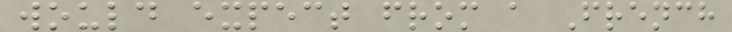would expect from a French
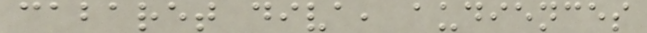cabaret diva, audiences
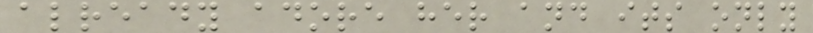already adore her and its only
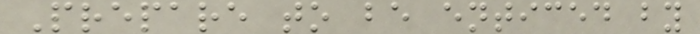Prepare to be enticed by
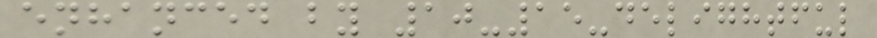enhanced by 10-15-delightful
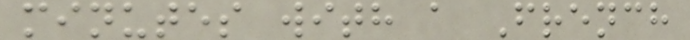minutes with a French
